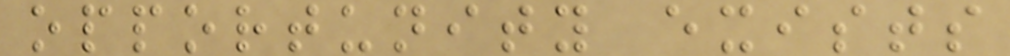opportunity exists
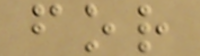for
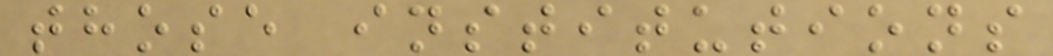those institutions
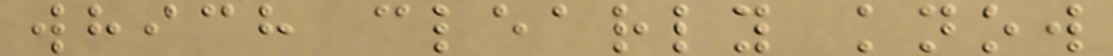which clearly know
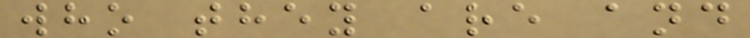who they are and
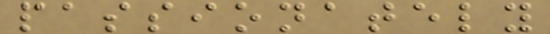passionately
